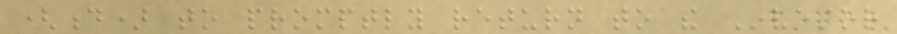(d) to promptly return to the Investor
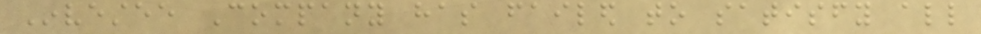Investee Company has failed to satisfy all
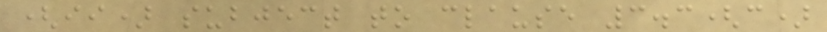(ii) subject to clause 3.3(c)
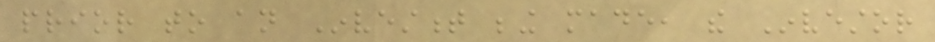prior to an Investment being made, the Investor
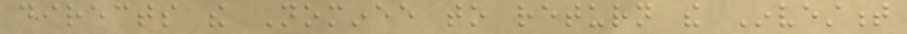directs the Nominee to return the Investment
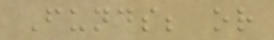Funds; or
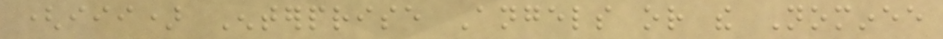(iii) Enterprise Angels or the Nominee
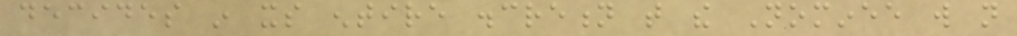decides in its entire discretion that the Nominee will not
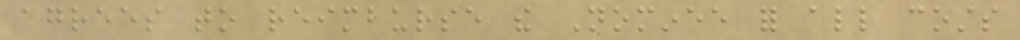agrees to reimburse the Nominee for all costs
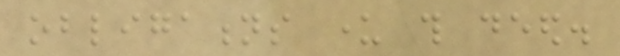obligations under this deed.
